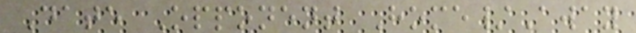Date Opponent Home/Away
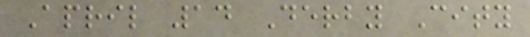April 14 Derby City
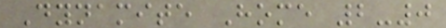Dynamite Home 2-0
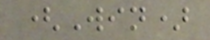(Win)
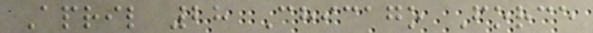April 28 Chicago Force
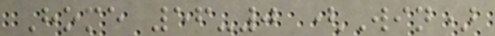Home 56-0 (Win)
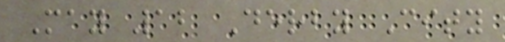May 12 Derby City
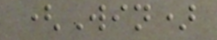(Win)
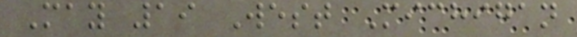May 19 West Michigan
